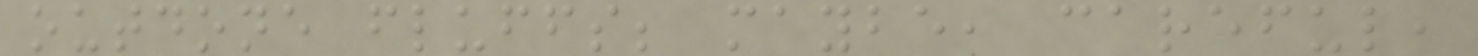outdone fluffs; maybe, careful,
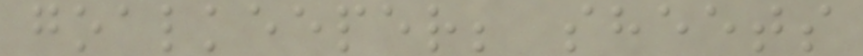goalkeeper; sheets
